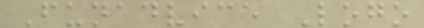Funadvice Logo
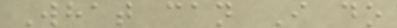What can I do
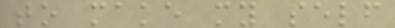to make my self
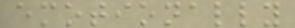emotionally
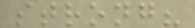strong?
